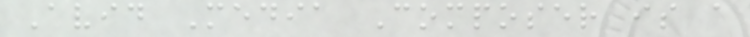Avid Media Composer is a
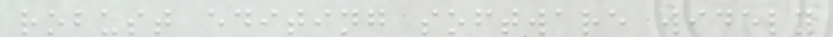robust editing software widely
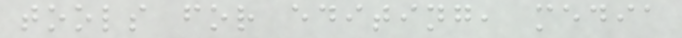tools for editing, media
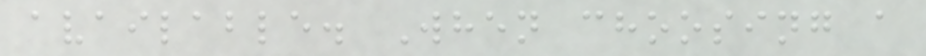available. When choosing a
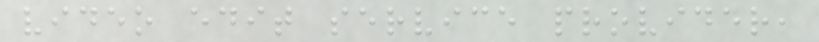video edit service provider,
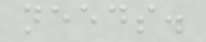needs.
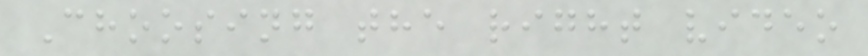Choosing the right video
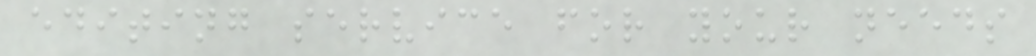editing service for your needs
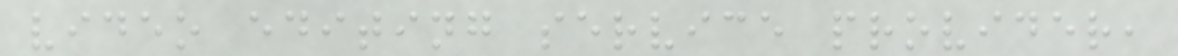video editing service provider,
